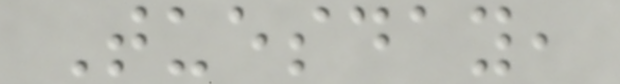Tuesday,
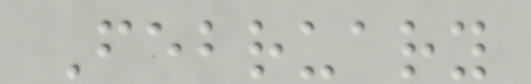February
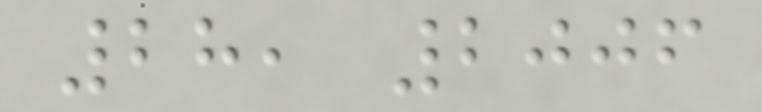28, 2006
